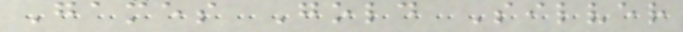Games Gold Silver
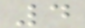4
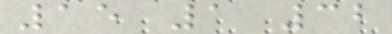15 1 32
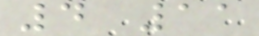4 11
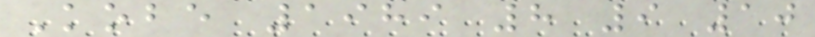Kobe 1989 8 9 10
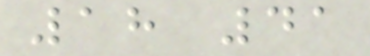18 41
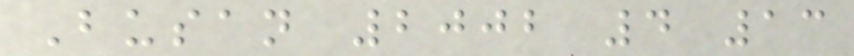Busan 2002 4 13
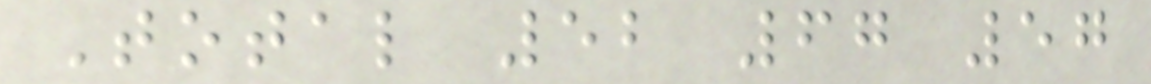Total 52 67 57
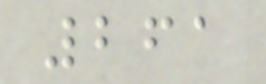261
